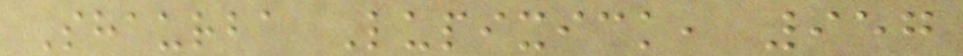Shaurba Lupixick, 957
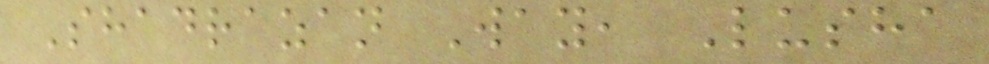Shadrazan Way, Lusha
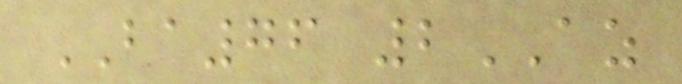BA76 2AZ
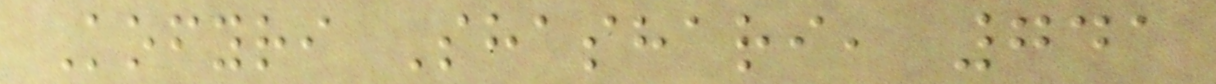Kofyri Shashari, 741
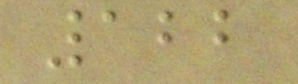122
